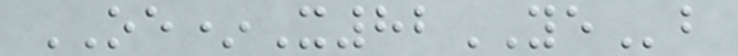OE*X82YEb
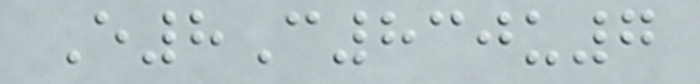E8C830u7
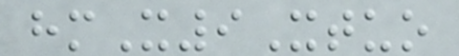hmX9Xtuo
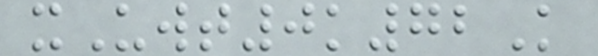xUwt0k72K
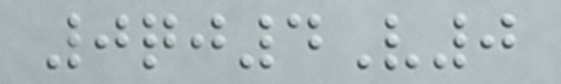0qj4V0
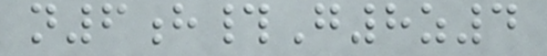n6h#G8z4
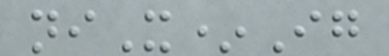niX*Ig
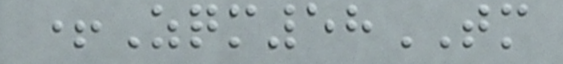+Zqm58TM
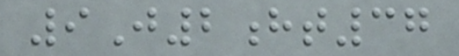9J2ht37
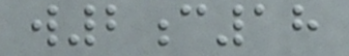w2c18
